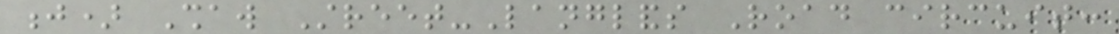j) Shaw Street-Langlands Road circuit:
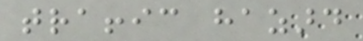traffic hazard
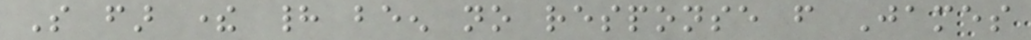So far there had been no response from James
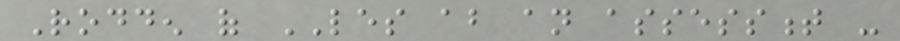Rodden of LES about an assessment -
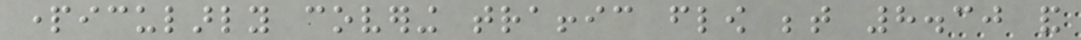particularly covering traffic flow between 8.30 and
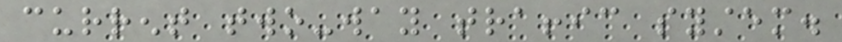current two-way traffic system.
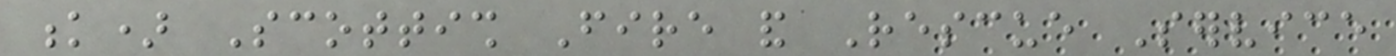k) Scottish Fire and Rescue Service
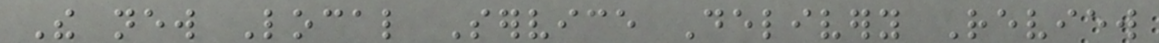The new Local Service Delivery Review
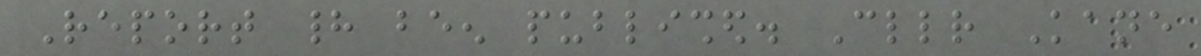Report had been published. Cllr Kane
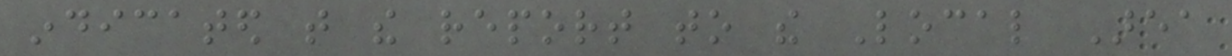indicated that the report to the Local Area
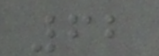62
